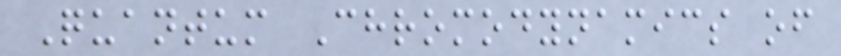Quantum Chromodynamics of
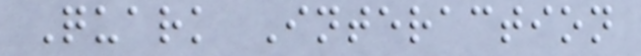Quark Interaction
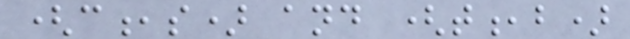(c,s) and (t,b)
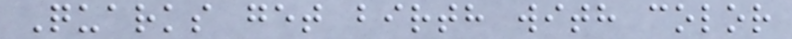Quarks get birth with color
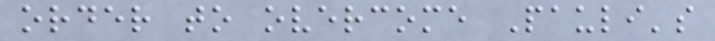order to overcome Pauli's
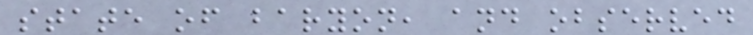state of baryon, and observed
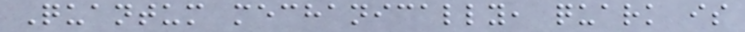Quantum mechanically, quark is
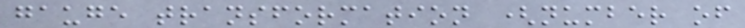gauge transformation (number of
